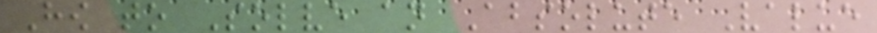How to Solve an Absolute Value
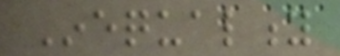Inequality
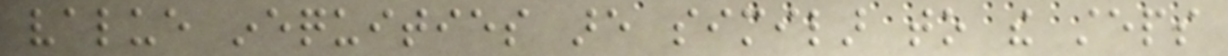value inequities are similar to the steps
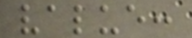value:
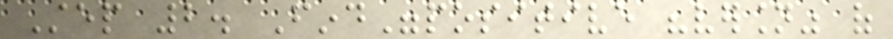Step 2. Find"positive "version" of
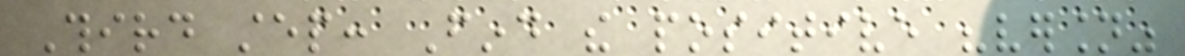Third step: Find the positive "version"
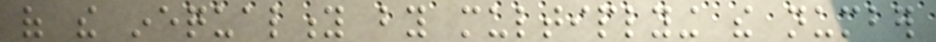of the inequality by multiplying the number
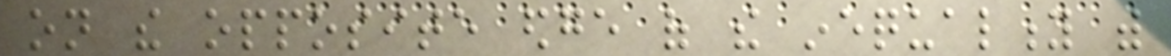on the opposite edge of the inequality with
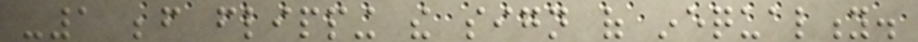-1 before flipping the sign of inequality.
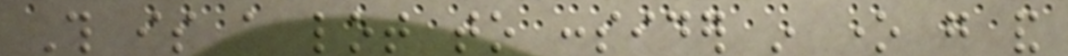This is a lot to consider in one go and
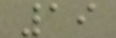19
